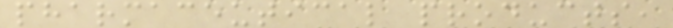pharmaceutical products,
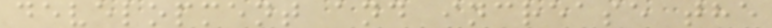development and increase the
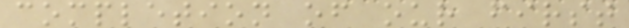completion of our first
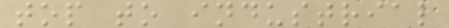top to industrial
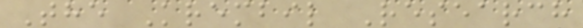The Krembil Research
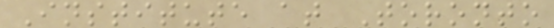Institute at Toronto
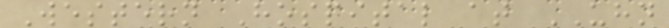Western Hospital at UHN
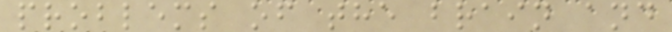problems of the brain and
